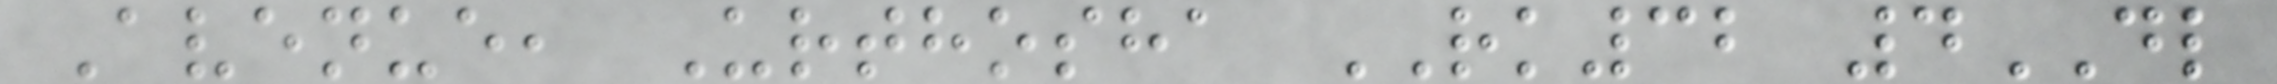Avenue, Urthosha RK32 4DL
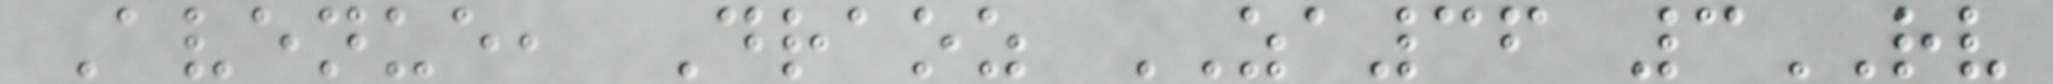Avenue, Draoz ZA36 3RV
